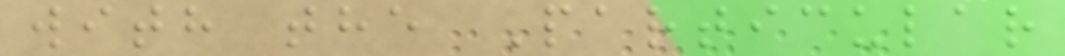with the Particular
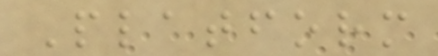Platform
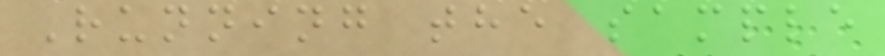Running the sample
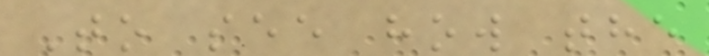To see how the
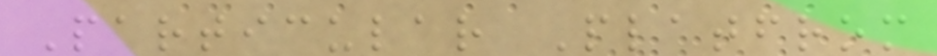Particular Platfrom
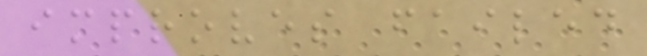improves failed
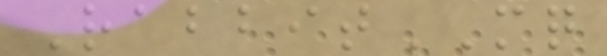RabbitMQ
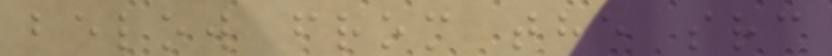below from the src
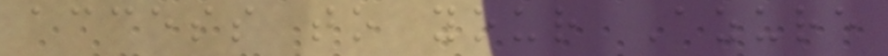access to your Azure
